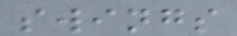swings
